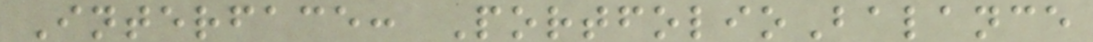Interface: PortfolioBalance
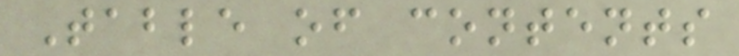Table of contents
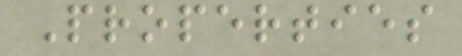Properties
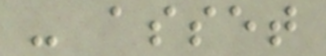- asset
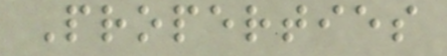Properties
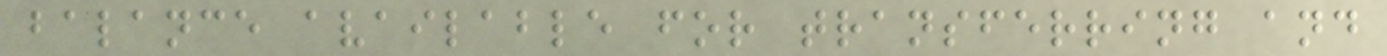balance available for transferring and
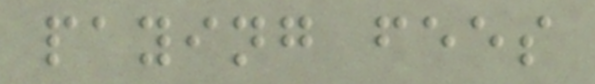paying fees
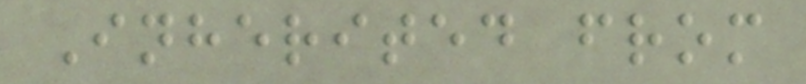Inherited from
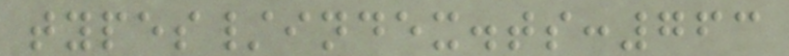types/index.ts:763
